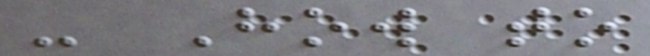- How to
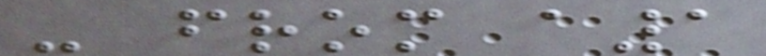- from a1
